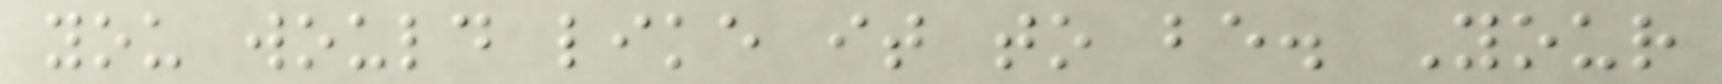you would like it to be. Your
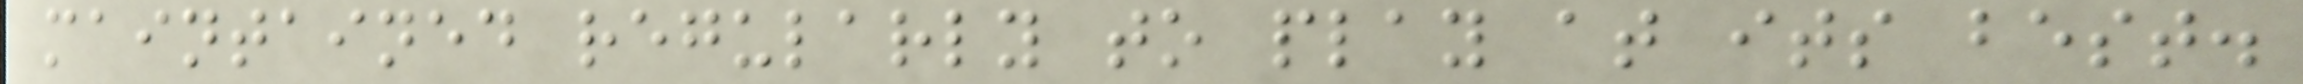maintained regularly to play at its best.
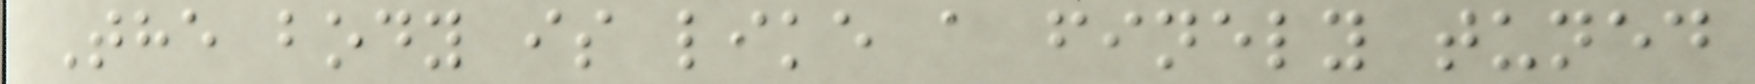The body is like a finely tuned
